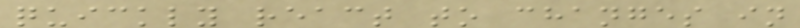quickly react to changes in
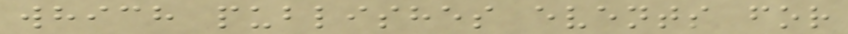which publishes events for
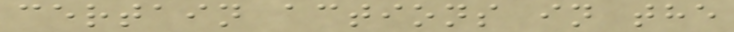certain actions in the
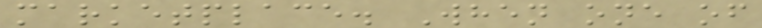marketplace. When one of
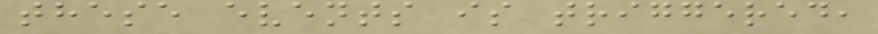these events is triggered,
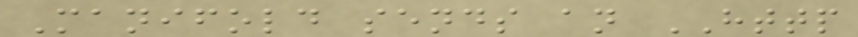Manifold sends an HTTP
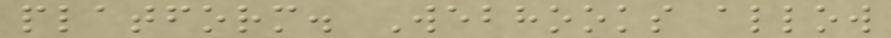platform. Webhooks allow
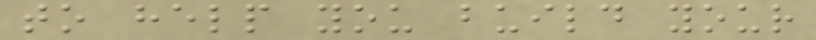to help you build your
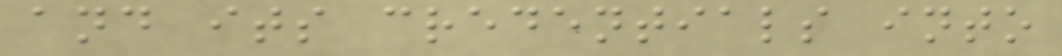and its credentials into
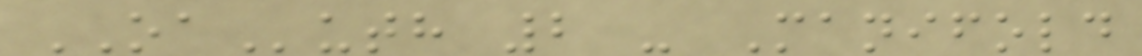OAuth 2 - Manifold
